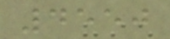4550
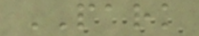PARK
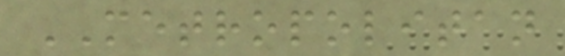METROPOLITAN
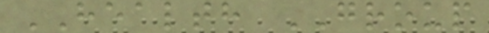HEALTH GROUP
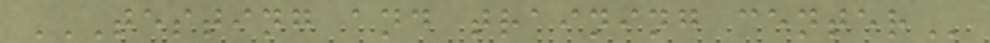TESTING AND TRAINING CENTER
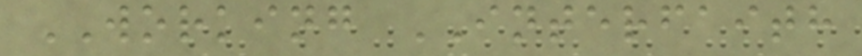WORKING INTERFAITH
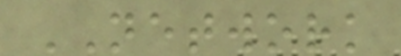NETWORK
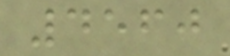4560
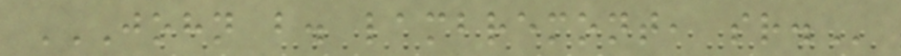JOHN B. LAMBREMONT, SR.
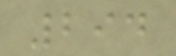294
